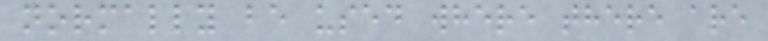normally be used where there are
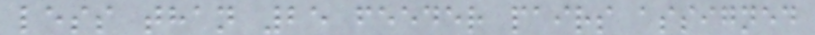less than 25 feeder pairs assigned
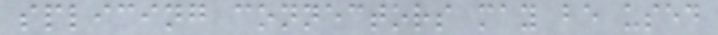splicing connectors may be used
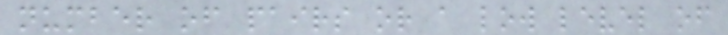number of pairs or a low level of
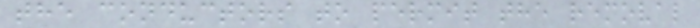the conductors to permit the removal
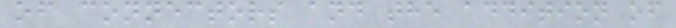of connectors and the addition of
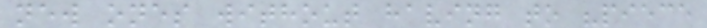new ones without having to "piece
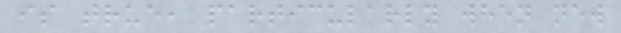is true, particularly when new
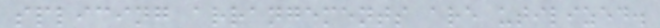splicing arrangements are utilized.
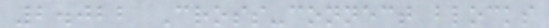2.022 Cross-connect blocks
